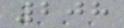208
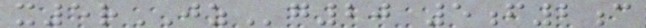x5rJZg20 5f2c
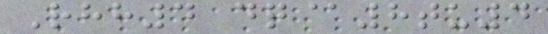Rhh4 dq@8tu4
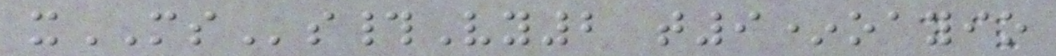xMSs#Vy2 t9*oayio
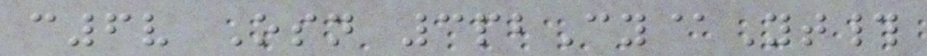c6v Osn 3pbCy@Yt#
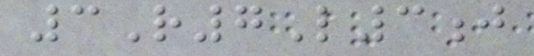3R7L3j
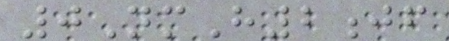0NmH2jf
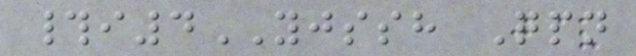#i4YJSSH Qpn
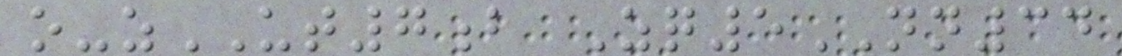o-zUT7b Zq5NN34
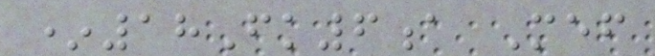*18Fk6a Mef
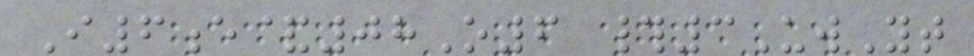I6e&08O6 #3UwYt
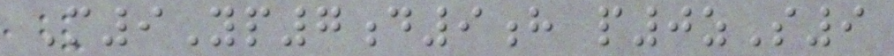M9Yp7d9h p0zS9
